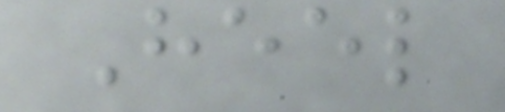Heel
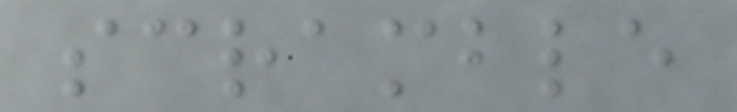scramble
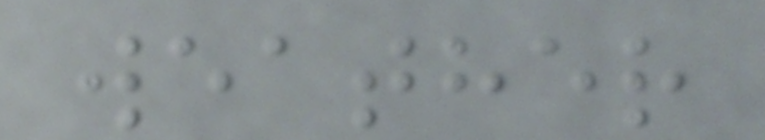weather
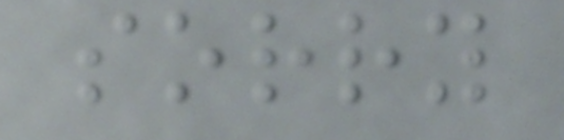sorry
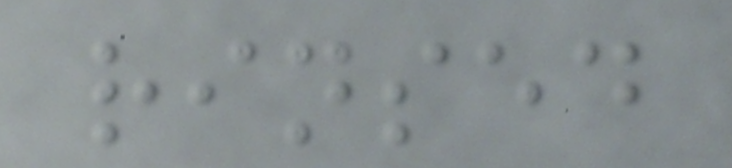rinsed
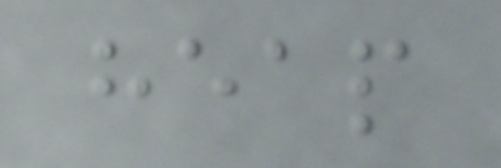heap
